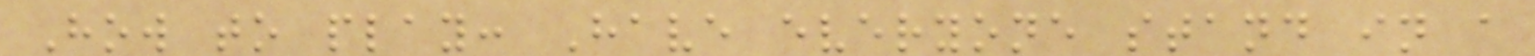How to play: Have everyone stand in a
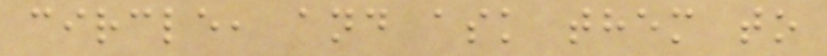circle, and ask them to
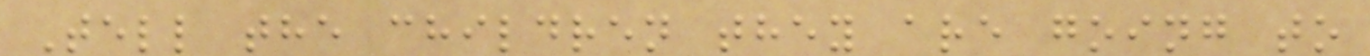Tell the children they are going to
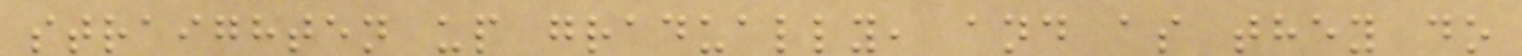straighten up gradually, and as they do
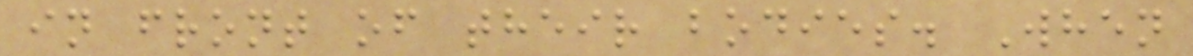in front of their bodies. When
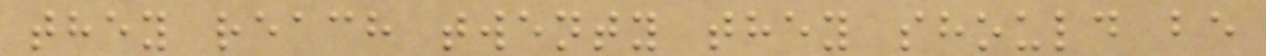they reach twenty they should be
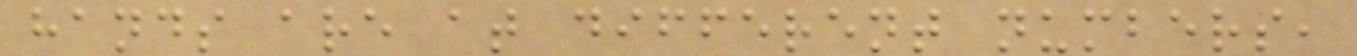hands are at different numbers,
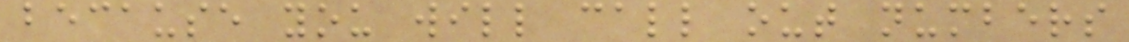because you will call out numbers
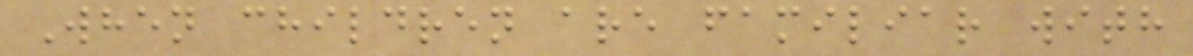When children are familiar with
